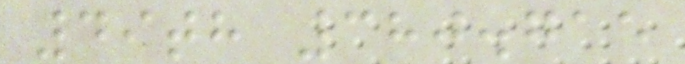49th 380.715
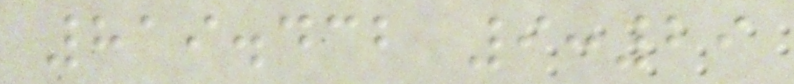819.432 9:29
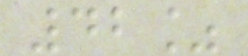42%
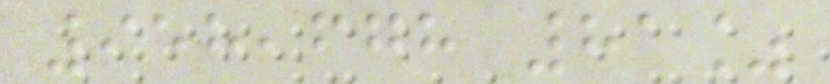958,678 81%
